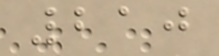210
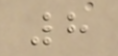8
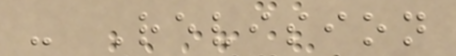- Revision
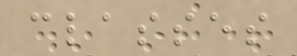classes
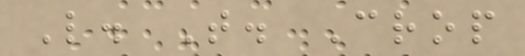L. T. Crop
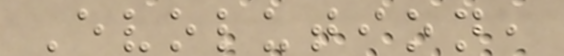Evolution,
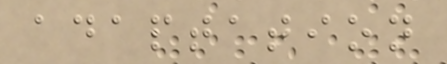adaptation
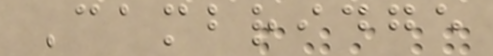Cambridge
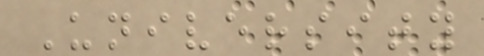University
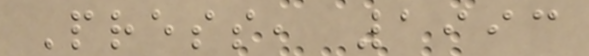Press, 1993
